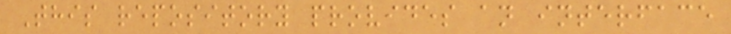This repository provides an interface
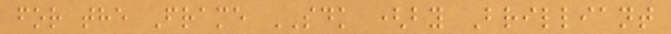for the Frame SDK (by Brilliant
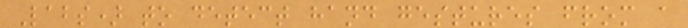Labs) to detect hand gestures from a
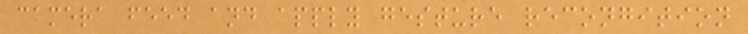camera feed and apply gesture recongition
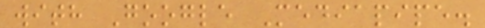with Google Mediapipe.
